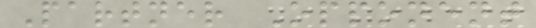Partner Opponent
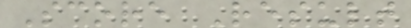Score Result
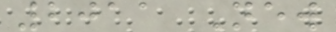2011 New
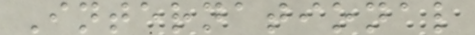International
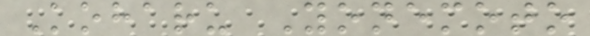Koharu Yonemoto
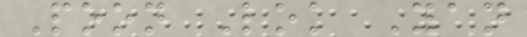Poon Lok Yan
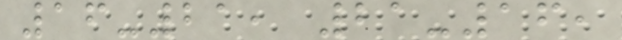16-21, 21-16,
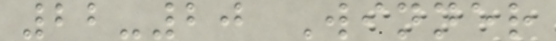22-20 Winner
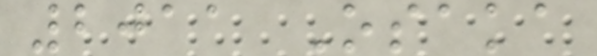2011 Osaka
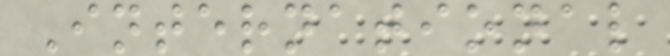International
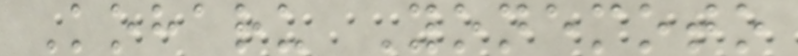Koharu Yonemoto
